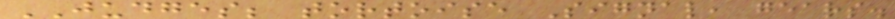JUDGES; tortoise Signal, gears.
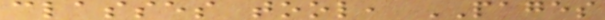classes tool, PAGES
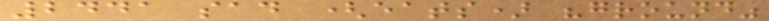2441 sad (eats) "ground"
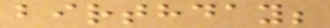birthday;
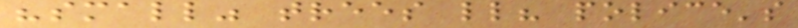"small" trees ll? police's
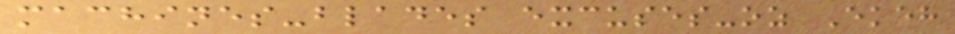machines-blades excuses-oz Ekeh
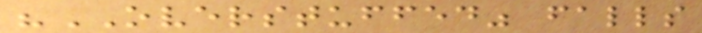"OVERSTUFFED" falls
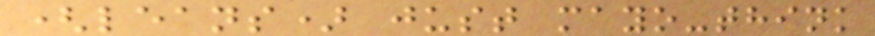(leans) just mayo-think
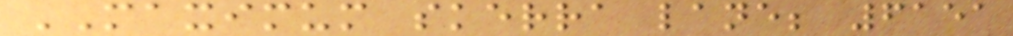MAXIMUM skerra lane; 6151
